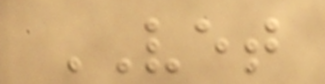VET
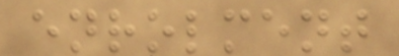enrolment
